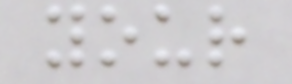your
